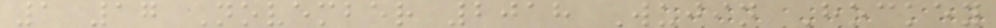1 17 November 2018 Wujin Hockey
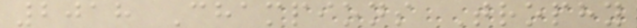2018 Champions Trophy
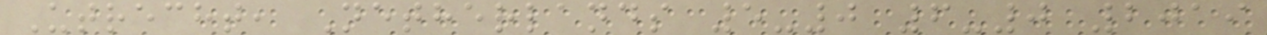Utrecht, Netherlands 5-0 6-0 2019
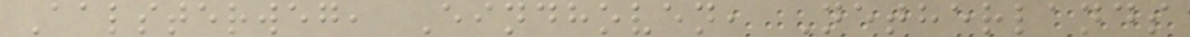Aalsterweg, Eindhoven, Netherlands
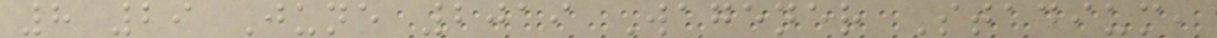8 29 June 2019 Wagener Stadium,
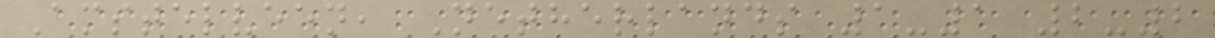Amstelveen, Netherlands 1-1 2-2
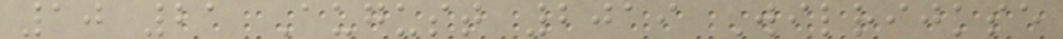10 21 August 2019 Wilrijkse
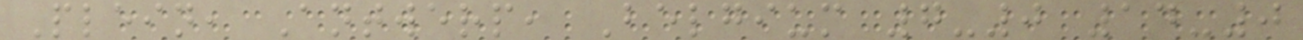Plein, Antwerp, Belgium 7-0 14-0
